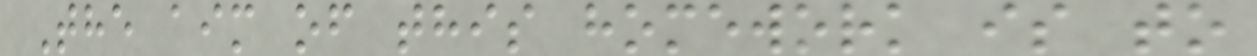The aim of this homework is to
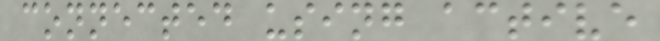connected using active
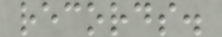records.
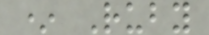* Ruby
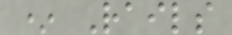* Rails
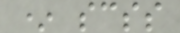* scss
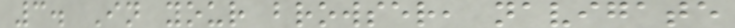3. In your browser, navigate
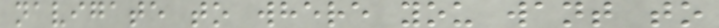navigate to where you want to
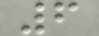6
